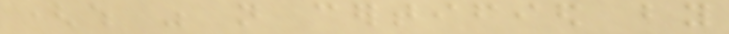(which was not certified by
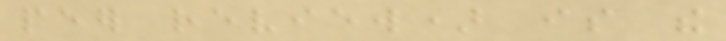peer review) is the
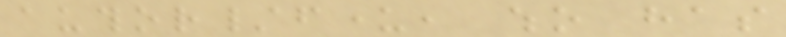author/funder, who has
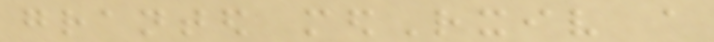granted medRxiv a
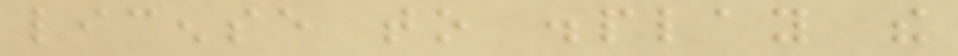license to display the
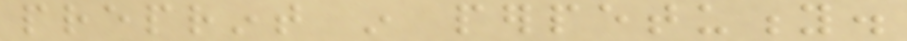preprint in perpetuity.
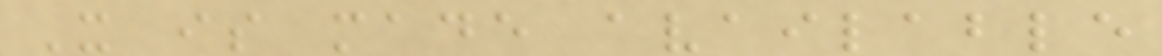It is made available
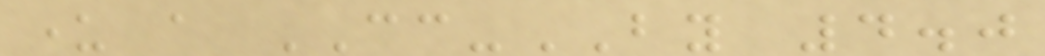under a CC-BY 4.0
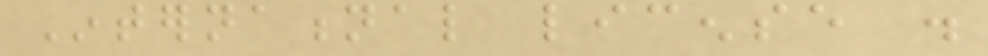International license .
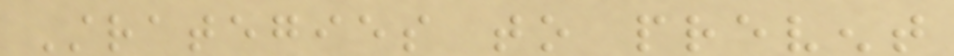Strategies to prevent
